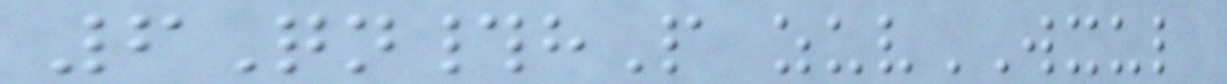6Qn#hP zuvWXUL
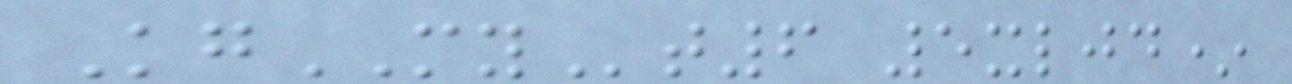KgMYt6 5xljd*
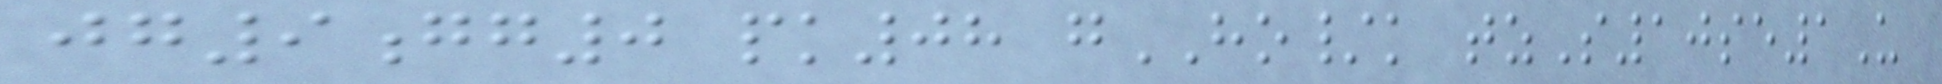jg9gg0 pk08 gHO/k tzS10se1U
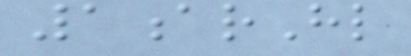1arHl
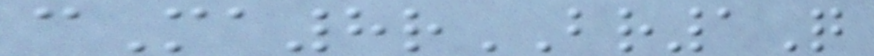cMa8rBR1Q
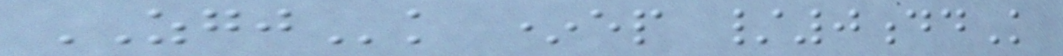ZGJk *ep /0ddK
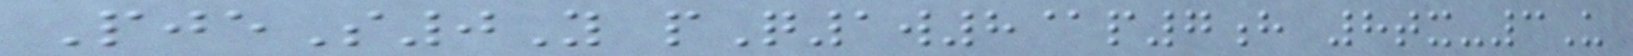PjeS0Y pQ1w8@p7h 8tx-3U
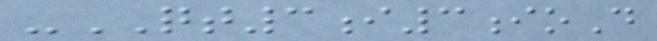-QT3i3ioD
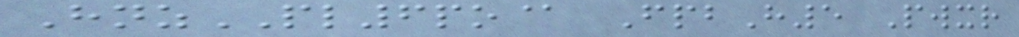HnzPL6po@ FpbH5 Pwxr
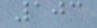103
